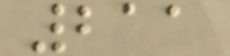211
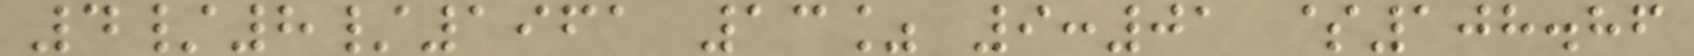4/8/1961 13% 9:01 $108.86
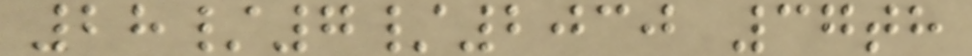28/7/2030 37th
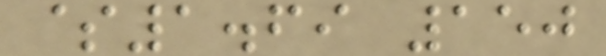$1.69 150
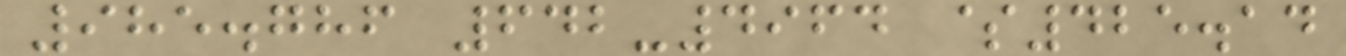985.786 642-4964 $425.14
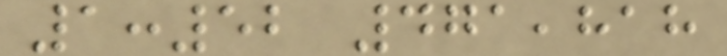1:52 471,818
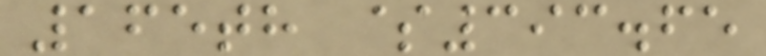165th $393.65
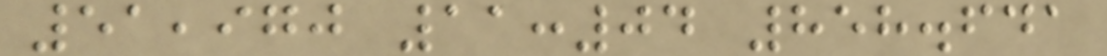51,970 11:04 858.641
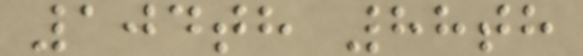104th 88th
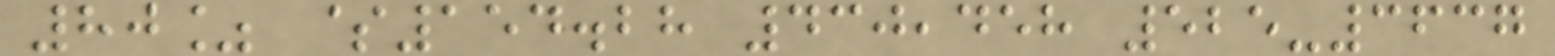80% $154.28 430,458 525-3637
